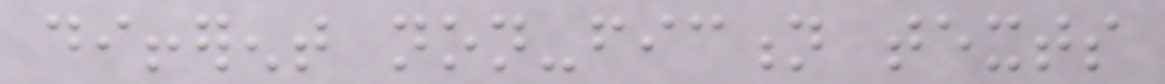different non-fiction texts
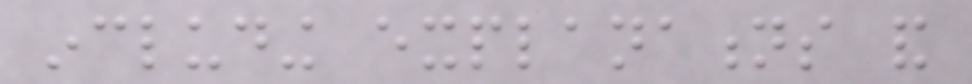including explanations and
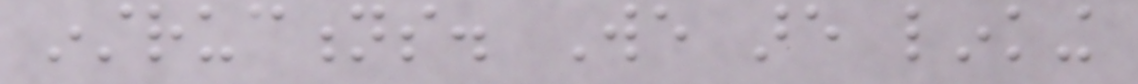instructions. We are linking
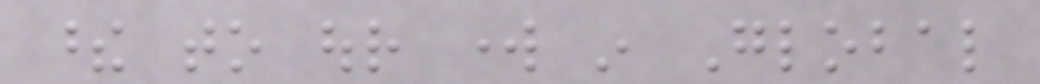these to our work in Global
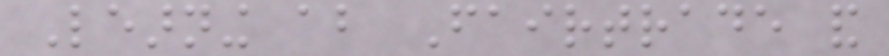Learning about Fairtrade and
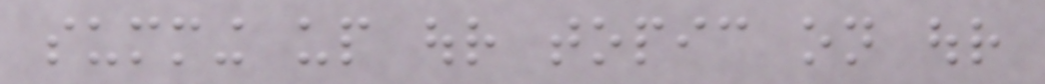summing up our topic on our
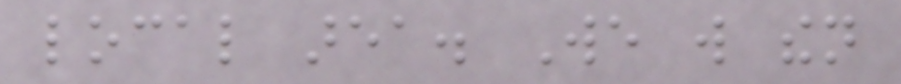local area. We will then
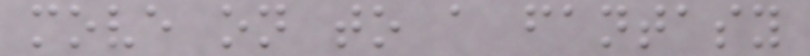move on to a fantasy
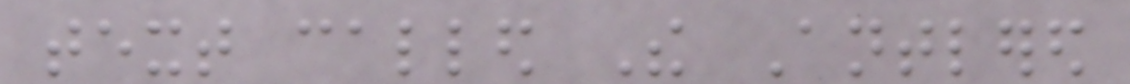text called The Antlered
